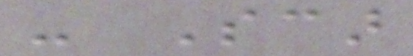- Scar
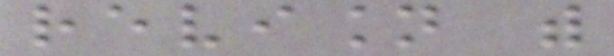revision with
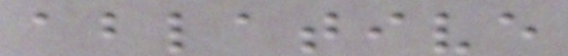ablative
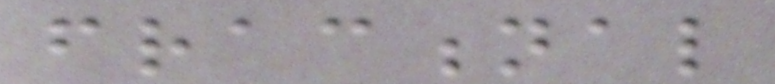fractional
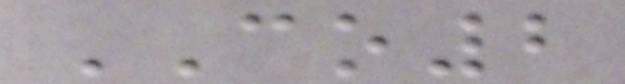CO2
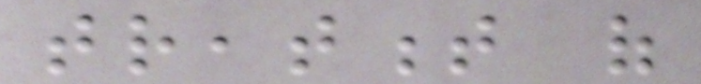treatment of
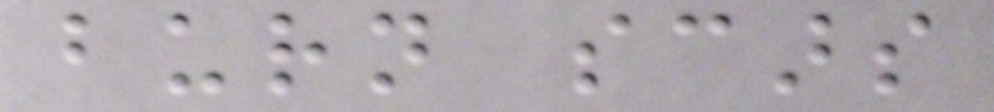burn scars
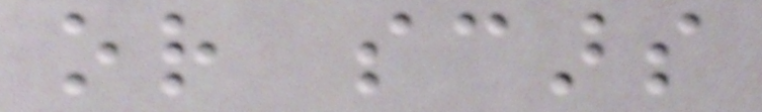or scars
